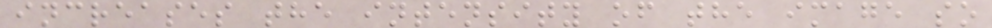increases the intensity of the image so
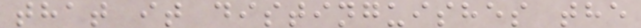that it distinguishes the
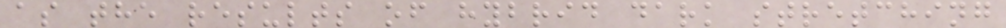as the results of hybrid dark stretching
